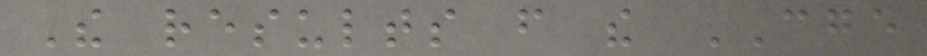The results from the CGE
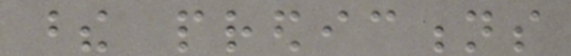these predictions
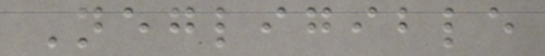Negligible
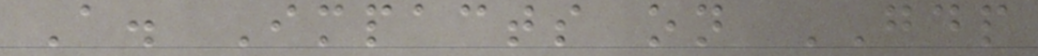A. Impacts on GDP
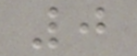0
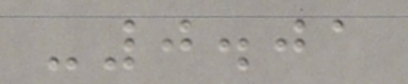-0.01
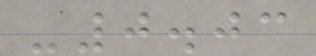-0.03
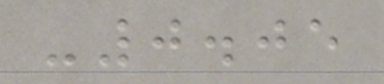-0.05
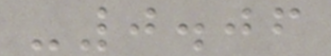-0.06
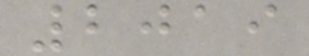2019
